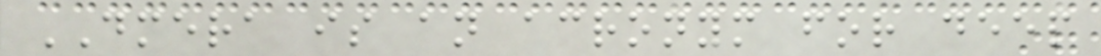DMERA is an acronym for deep
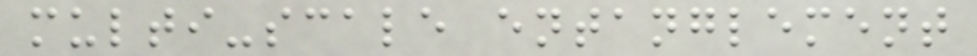multi-scale entanglement
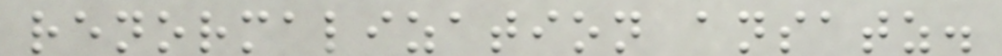renormalization ansatz.
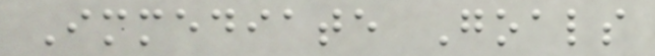Immediate Goals
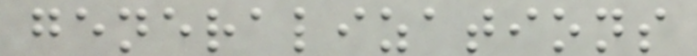generalizations
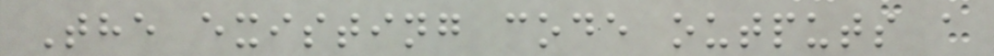The existing code outputs a
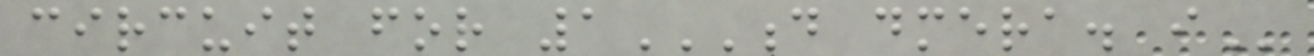circuit for 1D DMERA. I
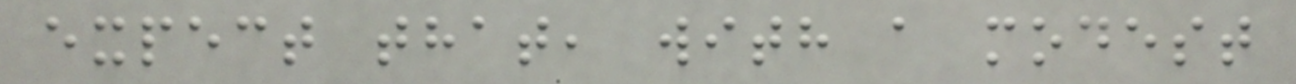expect that, with a modest
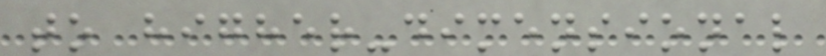to higher-dimensional
